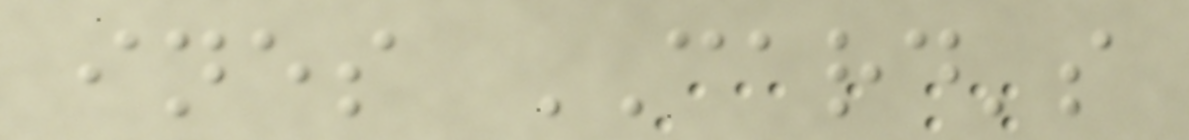ines CARD's
